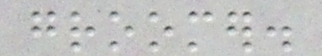groomer.
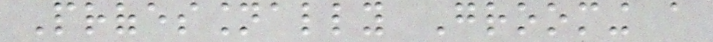Professionally Grooming a
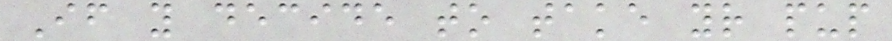If you decide to take your pup
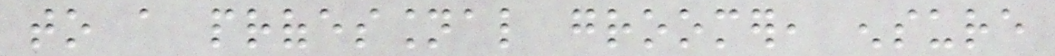to a professional groomer, ensure
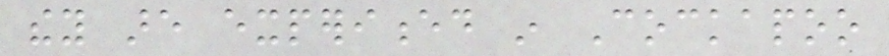they are experienced in Cockapoo
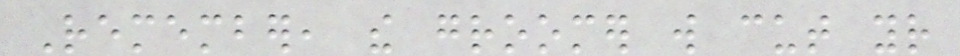Remember, the groomer will cut your
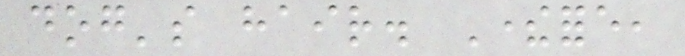dog's hair. Therefore,
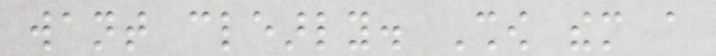want clearly. Show them a
